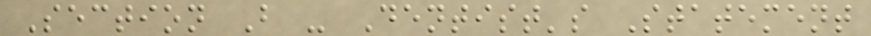Section B - Dentist's Statement
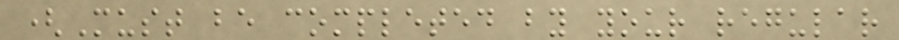(Must be completed by your regular
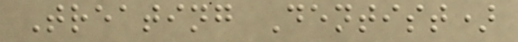Treating Dentist)
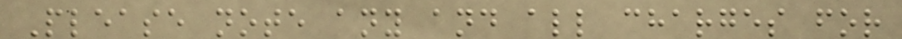Please note any and all charges for
